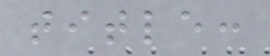title:
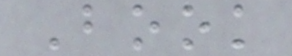Book
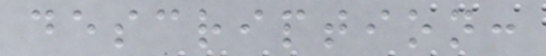description:
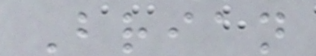Brian
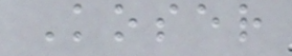Koser
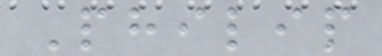Philip
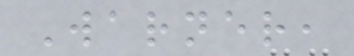Warner,
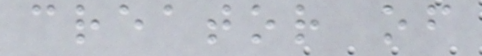creator of
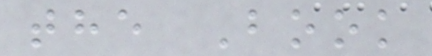the Book
